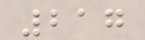217
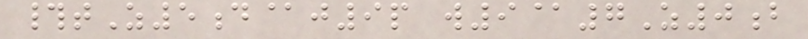#tZ5d@j9p w9@7Z0b
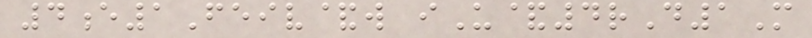4e1Feiv&w iU&4rD1M
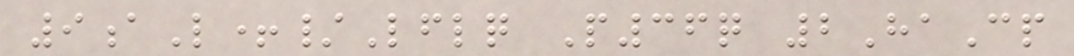9aL+/Lflq P36q 2HaCp
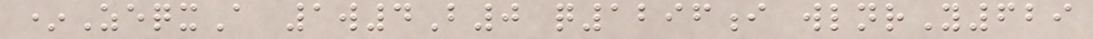*ZeqxA 1w4B0 q1296i wlnrY629
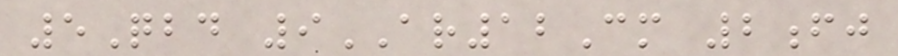5Qbd 9AR12Cm 2fj
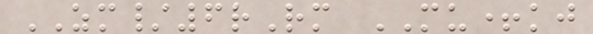ZM/6rRm MU+kj
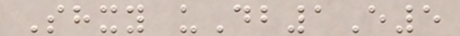Shxy uDb1E5
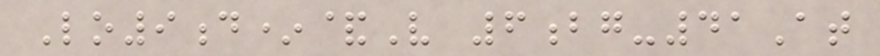Lo9d*&V 6bg-41At
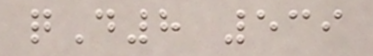qD8 539
